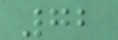72
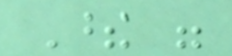These were
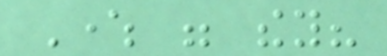Where were they?
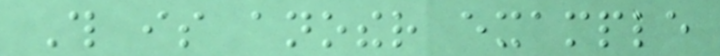This is another example
